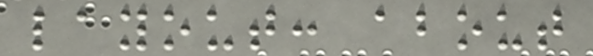layout: about
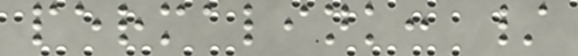permalink: /
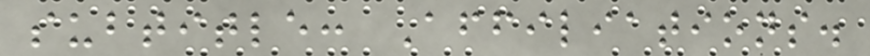subtitle: Affiliations.
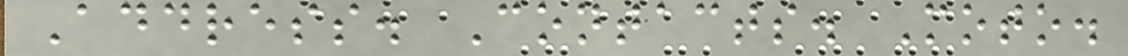Address. Contacts. Moto.
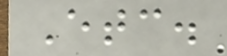Etc.
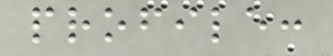profile:
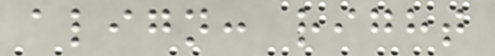align: right
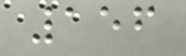156
